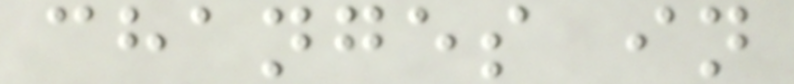changes in
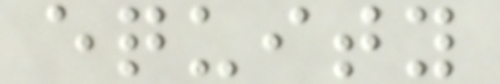equity
